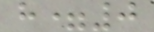h=0
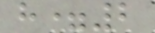h=2
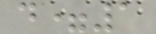d=1
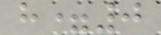h=0
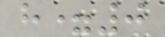h=0
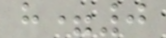h=0
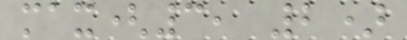max(3, 2)
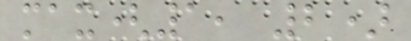max(1, 2)
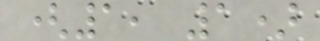(1, 1)
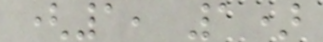(1, 1)
